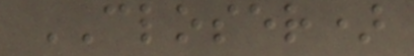CLOSER)
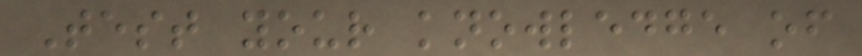Test your knowledge of
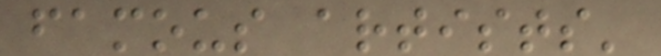famous artists'
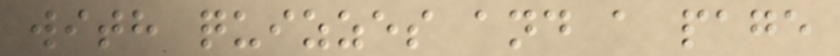with quizzes and a page
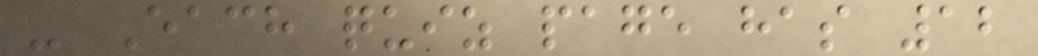- Each quiz page has 12
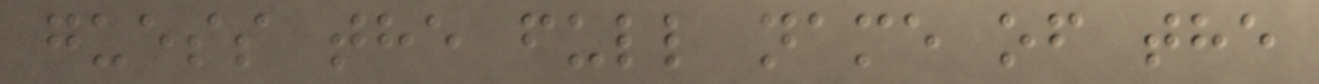guess the full name of the
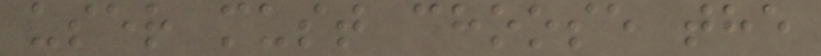user must choose the
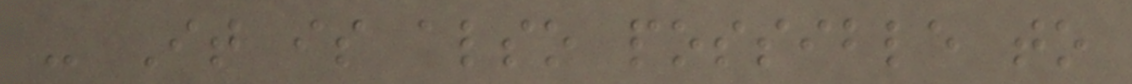- It is also possible to
